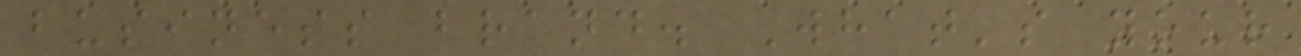business brand. What's your
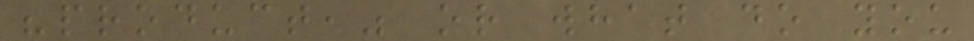"product," or what do you
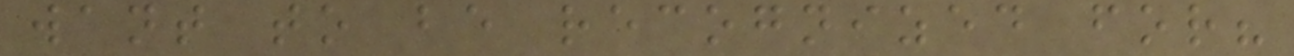want to be recognized for?
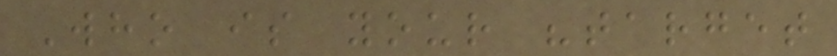Who is your "target
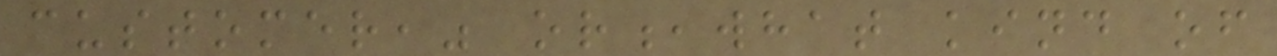customer," or,what kind of
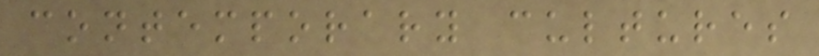contemporary cultures
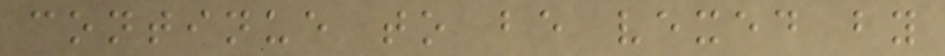continue to be vexed by
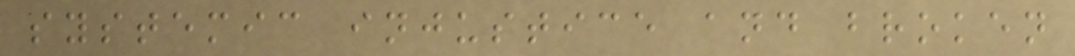systemic injustice and broken
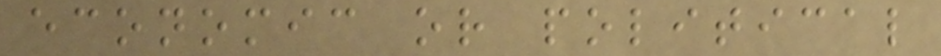economic or political
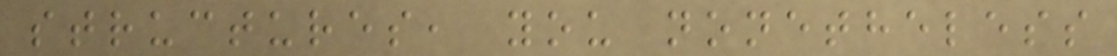structures, you nonetheless
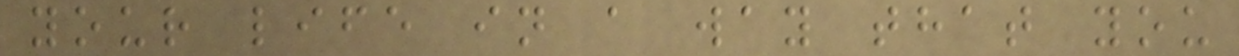your life in a way that you
